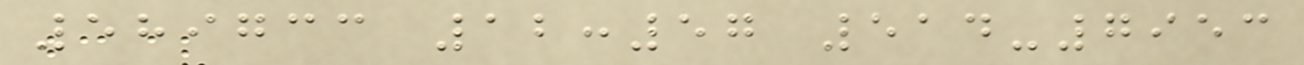589733 12:57 514-7953
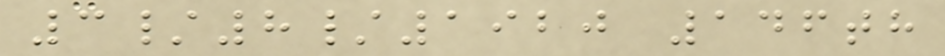3/8/1920 146th
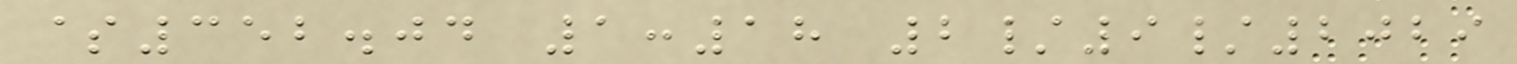$352.04 1:18 2/9/2029
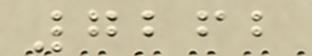7262
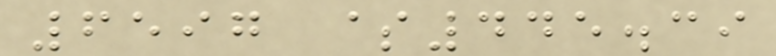6597 $445.39
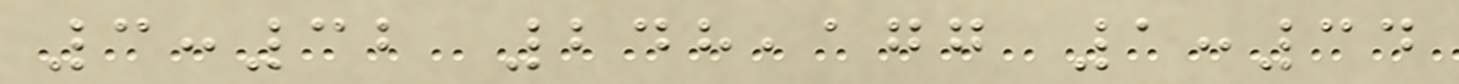3:32 248,177 1:34
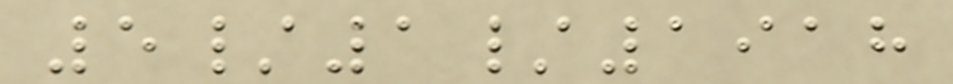5/1/1918
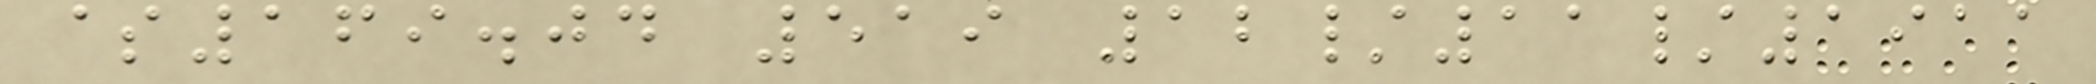$169.04 519 12/11/1911
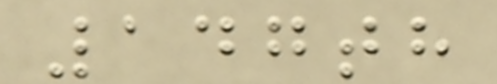147th
